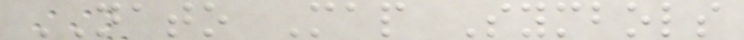NATO Map Symbols
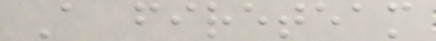A fireteam
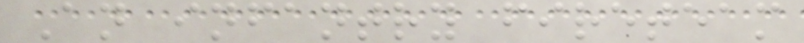An infantry fireteam
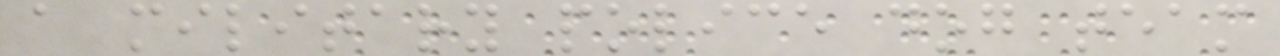a military police dog team
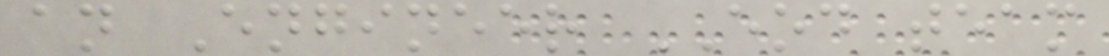an Engineer EOD team
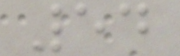54
